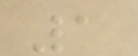1
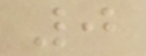0
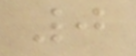0
